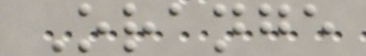Orange
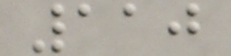110
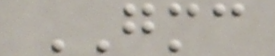GMC
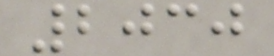2030
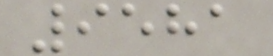9581
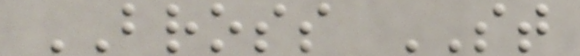BROSS ST
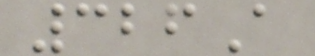326A
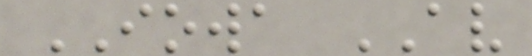IOWA AV
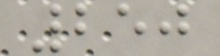250
